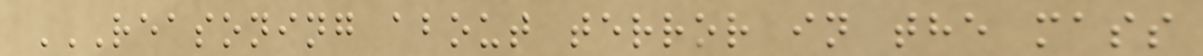REASONING ABOUT TERROR IN THE MASS
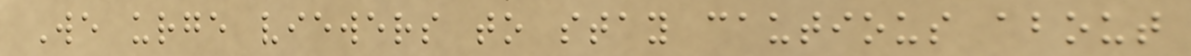We urge viewers to stay cautious about
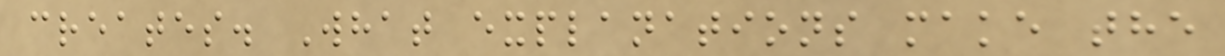creates. What explanations make the
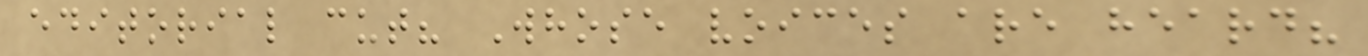editorial cut? Whose voices are heard?
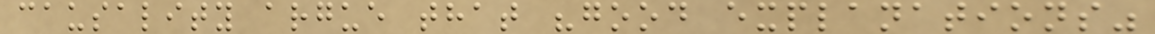causality argue that "good explanations"
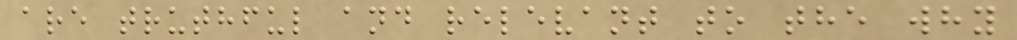are truthful and relevant to the why
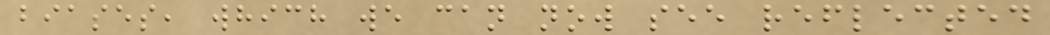biases, which we can now see reflected
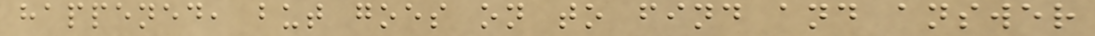happened, but goes on to find and answer
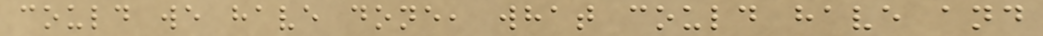could we have done, what could have and
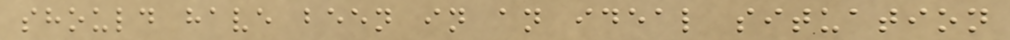should have been in an ideal situation
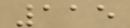115
